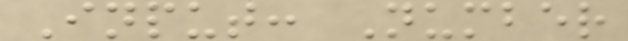Input: Number
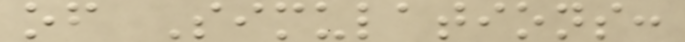of Simulations:
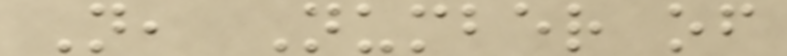N, Number of
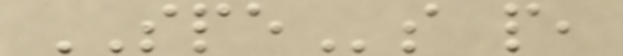SPEs p,
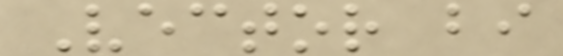Vector bi
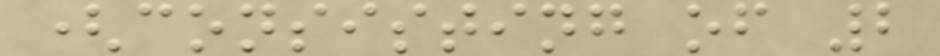(consisting of 2
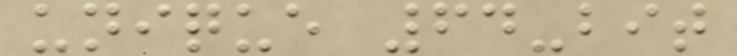unique 64-bit
